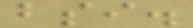bsi.
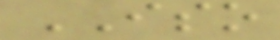ISO
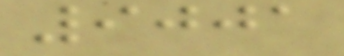9001
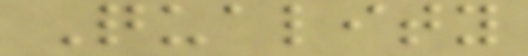Quality
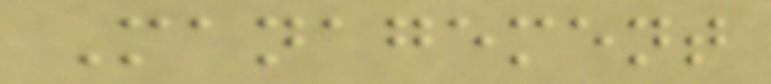Management
